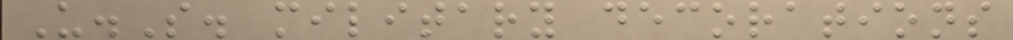U.S. military decorations
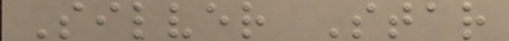Silver Star
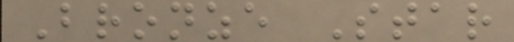Bronze Star
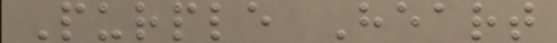Purple Heart
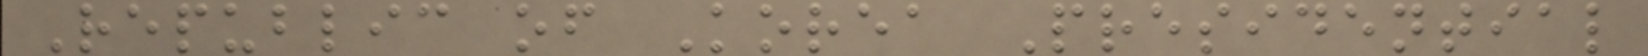Republic of Korea Presidential
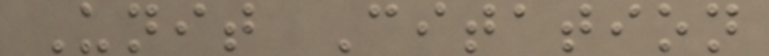Unit Citation
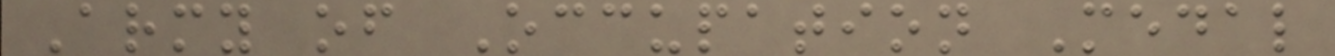Army of Occupation Medal
